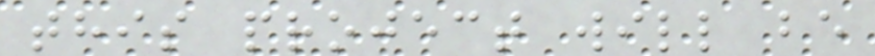this project will be
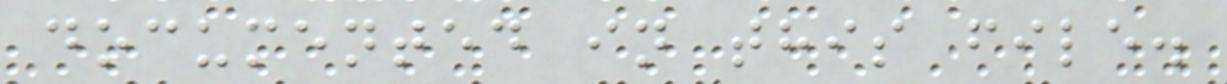documented in this file.
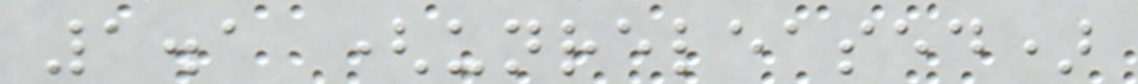1.1 (unreleased)
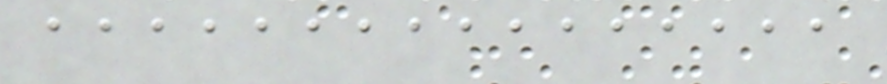aaaaaaaaaaaaaaaa
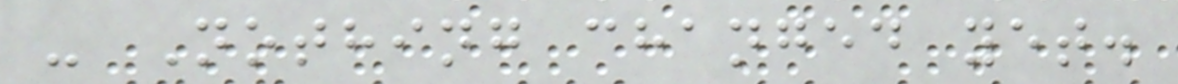- Nothing changed yet.
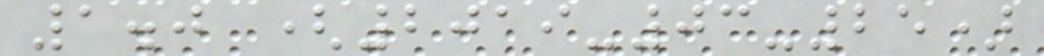1.0 (2019-03-25)
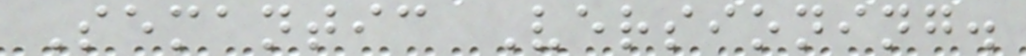Semantic Versioning.
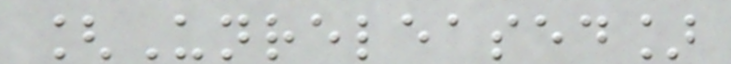[Unreleased]
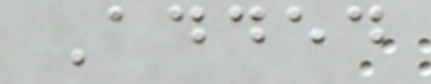Added
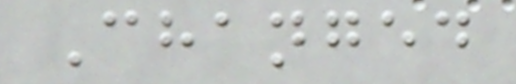Changed
